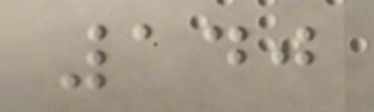140
